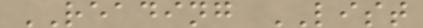READING LIST
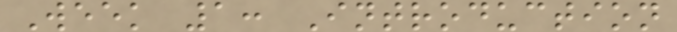Week 1: Introduction
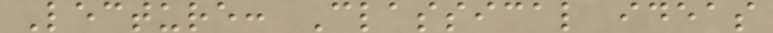Lecture: Classical ideas
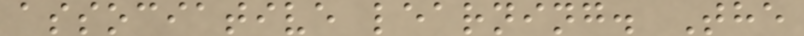associative learning. The
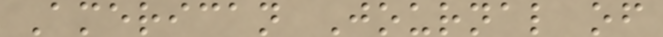American Journal of
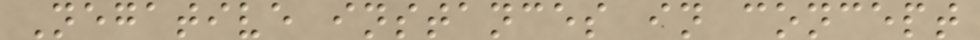Negative instances in concept
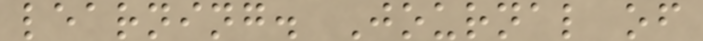learning. Journal of
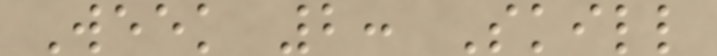Week 2: Skill
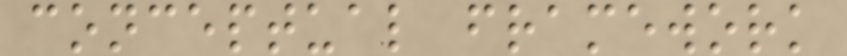conceptual framework
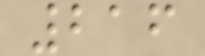216
